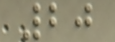20
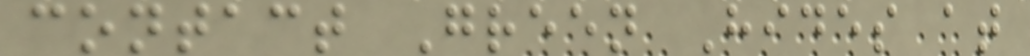contact Green Hides at
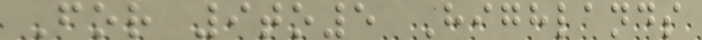For 9to5 Highlands
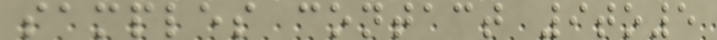samples contact 9to5
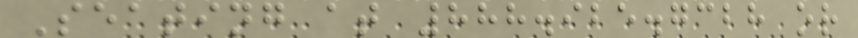Seating at 888.925.7328 or
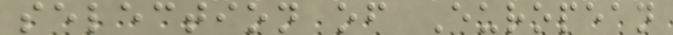selection of European
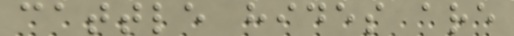cattle hides are
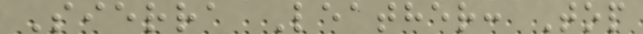Sierra Leather: Top
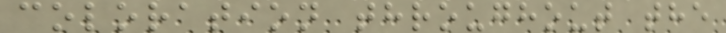coloration throughout the
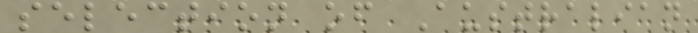selection of Australian
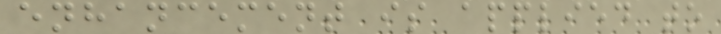enhancement is applied to
